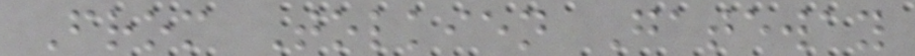From Tolkien Gateway
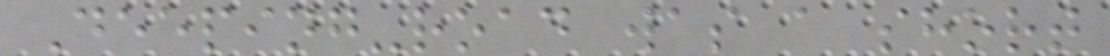Deeping-road was a short
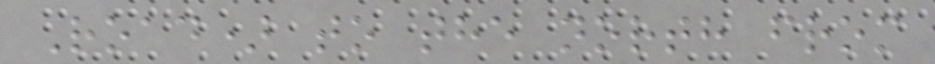Road) to the north from
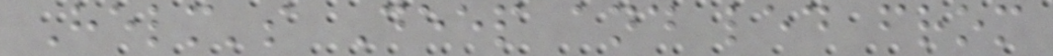Helm's Deep and led from
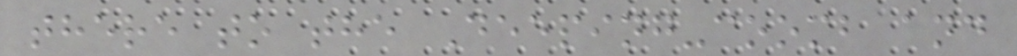there to the Deeping-coomb and
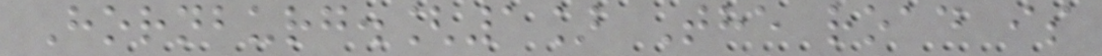Hornburg.[1] The road is
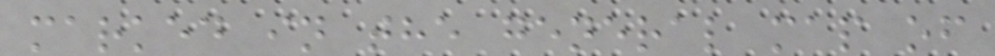marked in the general map of
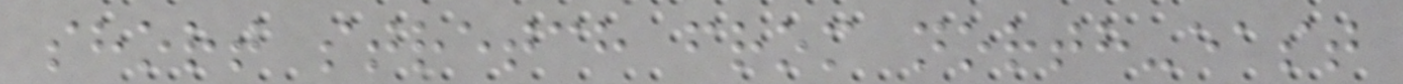short stretch from north-east
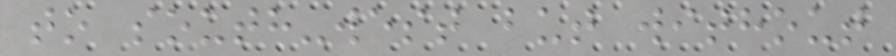to south-west but without
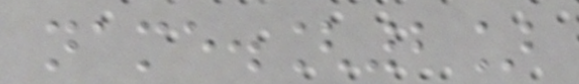name.[2]
